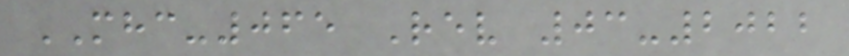MHC-065 Rev 03-2022
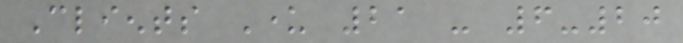Clients Under 21 - 6-20
